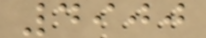4900
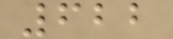622
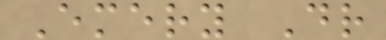Emery Dr
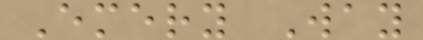Emery Way
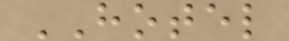HOTEL
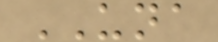UNA
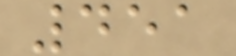451
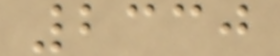2330
